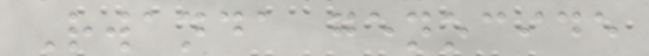Rwanda genocide
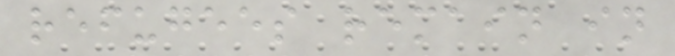refugees remain in
